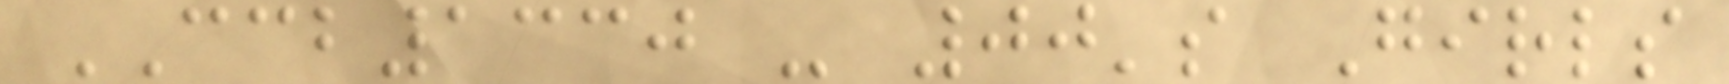CCB1330 - 00's Girls
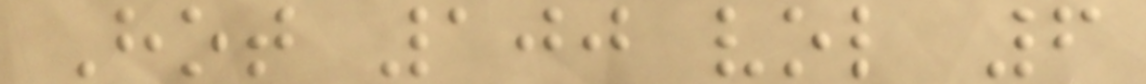Hot 100 vol 6
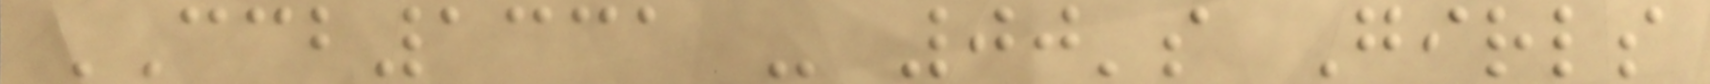CCB1331 - 00's Girls
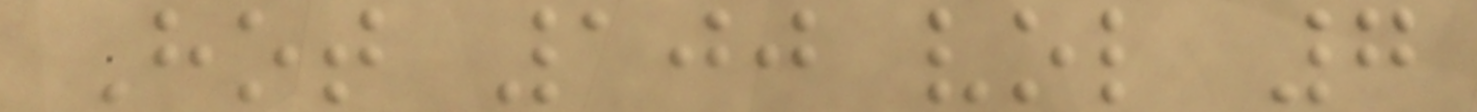Hot 100 vol 7
